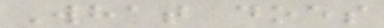What does
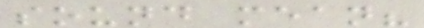sound mean?
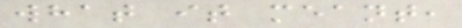what it meant,
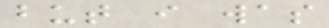but i was
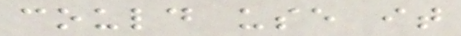could use it
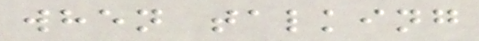when talking
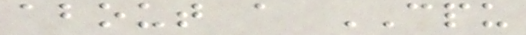about a CPU
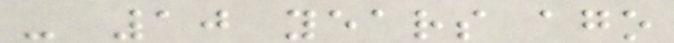- 10 years ago
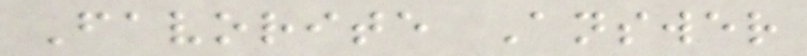Favorite Answer
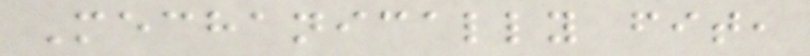Mechanically fit,
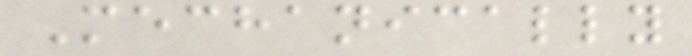Mechanically
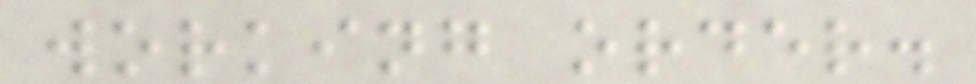working order.
